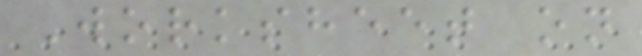Worksheet on
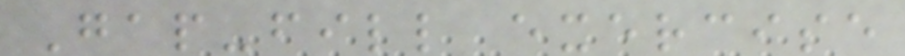Gap-fill exercise
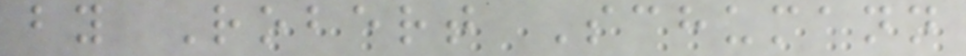by Robert Schumann
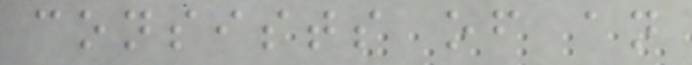consists of an
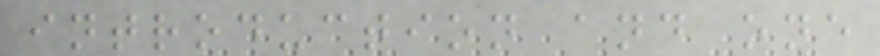introduction and one
